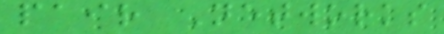pair Networks
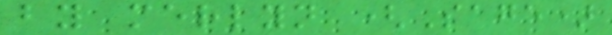by merlyn (Sage)
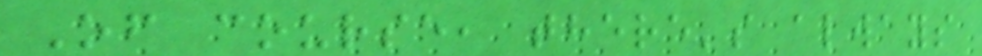Of course, there's always
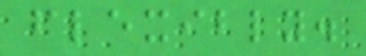flexibly.
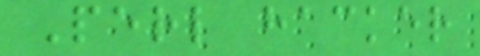Perl hacker
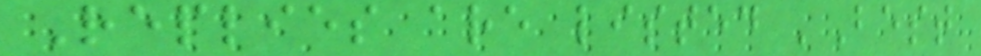Replies are listed 'Best
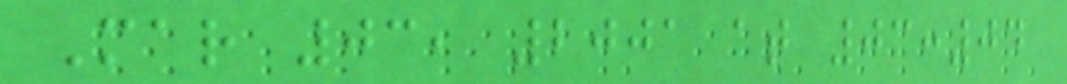Mar 03, 2001 at 03:04
